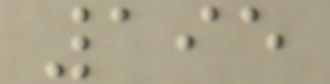195
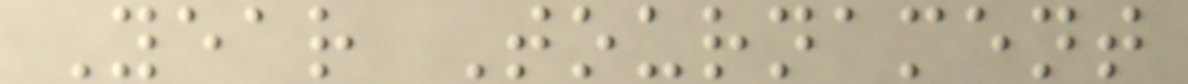Year Tournament
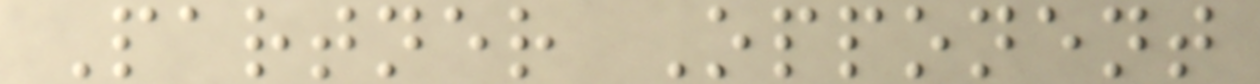Partner Opponent
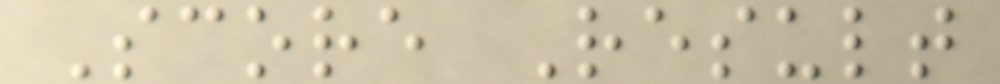Score Result
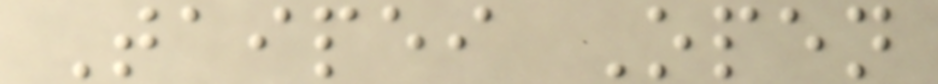Taipei Open
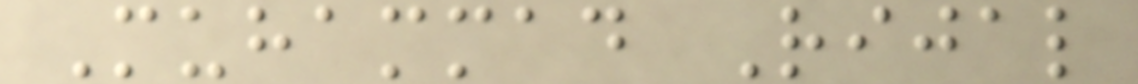Muhammad Rijal
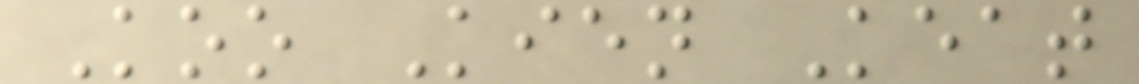Koo Kien Keat
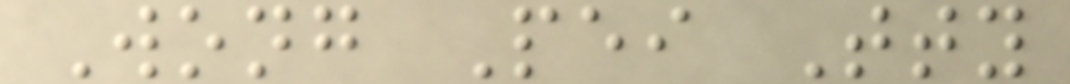Wong Pei Tty
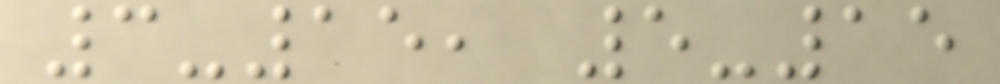3-15, 5-15
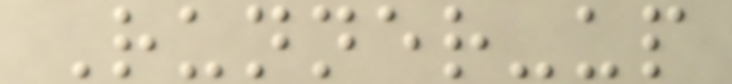Runner-up
